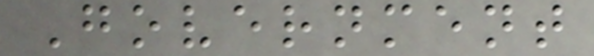Government
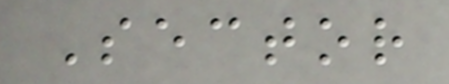Sector
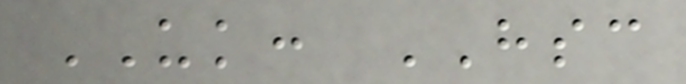UK: HSC
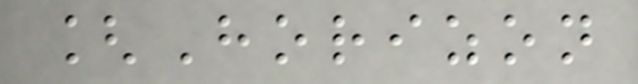[Horizon
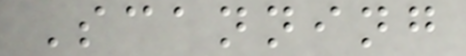Scanning
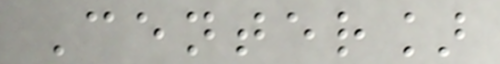Center]
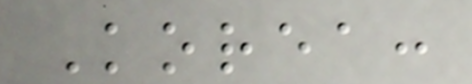Korea:
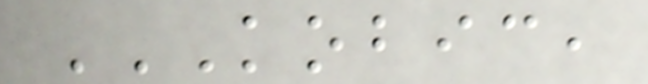KOBIC,
